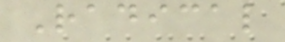Radical
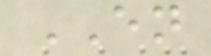EN
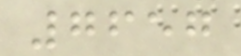7657
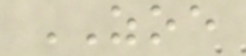ZOE
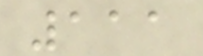111
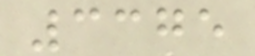3375
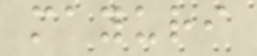mayuri
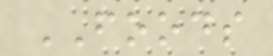FOODS
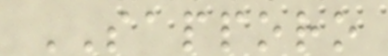SAPPORO
